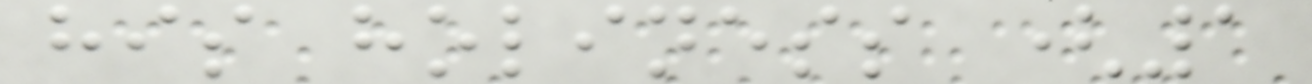his holiness (1
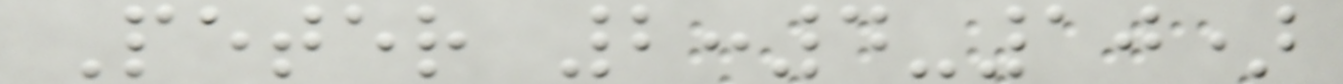Peter 2:4-10)
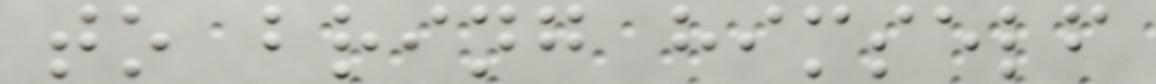to bring himself
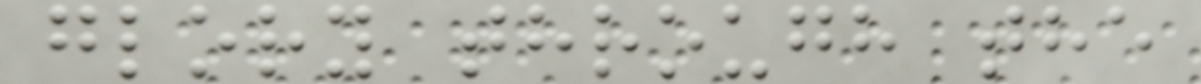glory through the
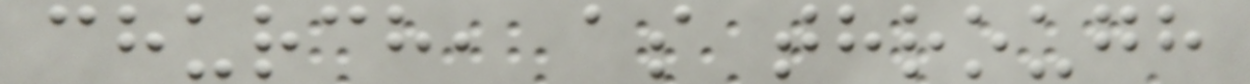church, as through
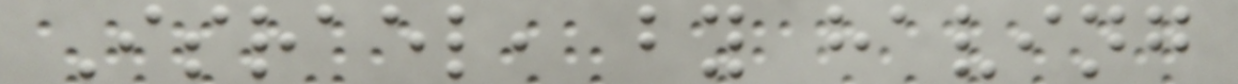Israel, by having
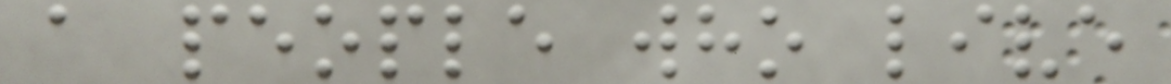a people who live
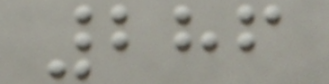286
